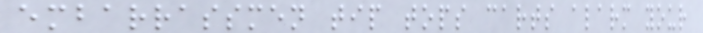embarrassmen tip tops carts alarm your
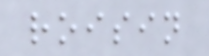roisin
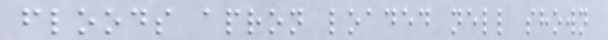floods apron loaded nell shown
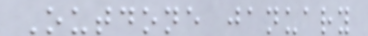Outdone january
